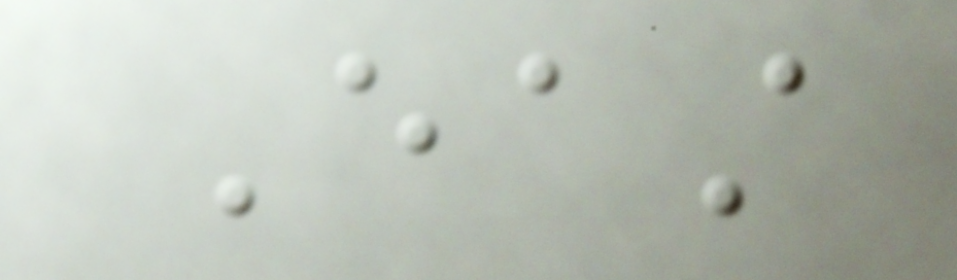East
